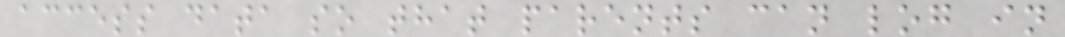access data so that parents can log in
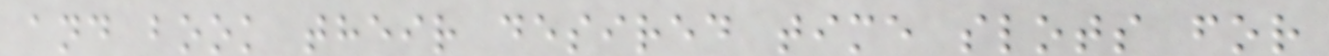and book their desired time slots for
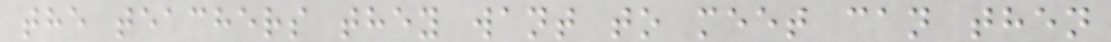the teachers they want to meet can then
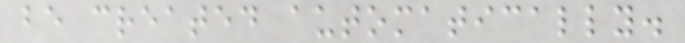be created automatically.
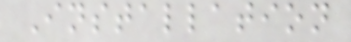Installation
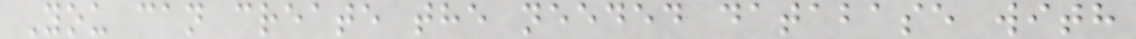You can create the needed database with
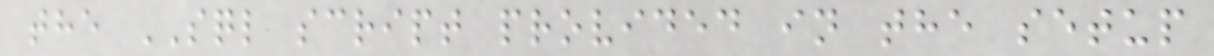the SQL script provided in the setup
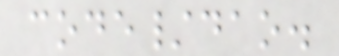code/dao.
